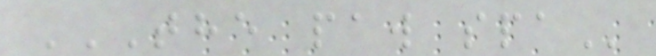THE PAW SPA
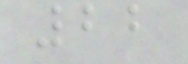22
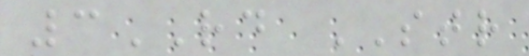3RD STR
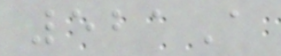521A
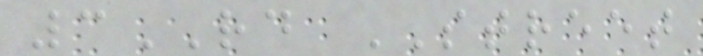3RD STREET
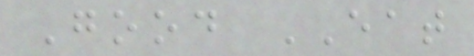Good EAT
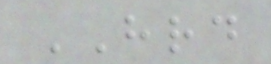HRD
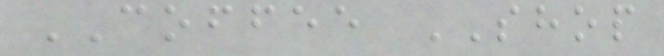COFFEE SHOP
